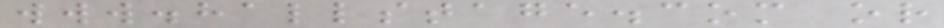www.hallstage.com or
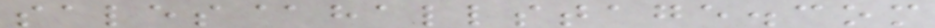sales@hallstage.com
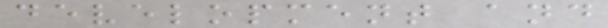development and
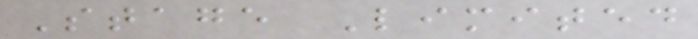Stage Limited
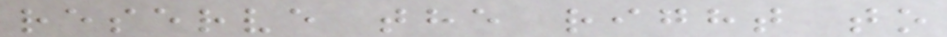reserve the right to
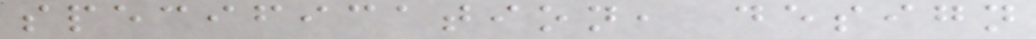specification, design
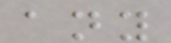any
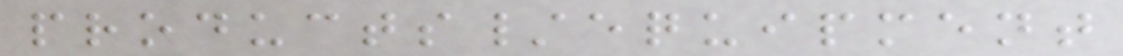products/equipment
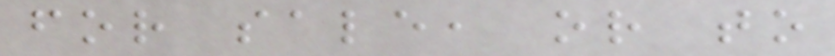for sale, or to
